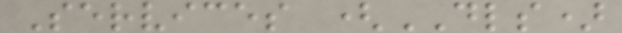Services (DLS)
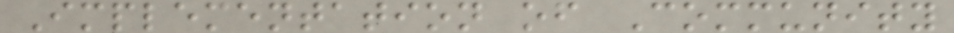Implementation of Community
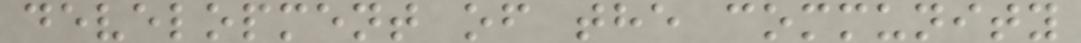development of the community
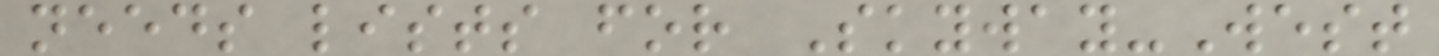needs lists for Skyway-West
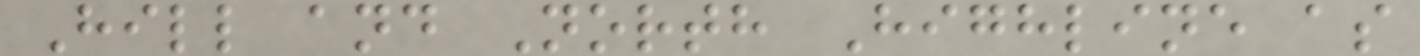Hill and North Highline as
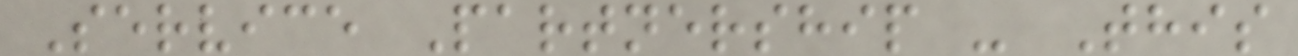Service Partnership - This
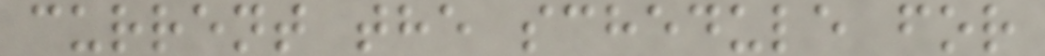current the schedule for
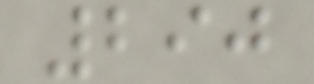290
